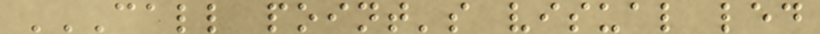CALL POINT'S VISUAL LED
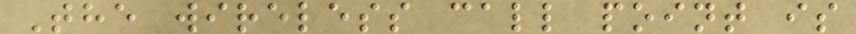The wireless call point is
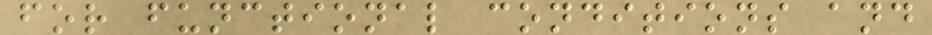for functional conditions and
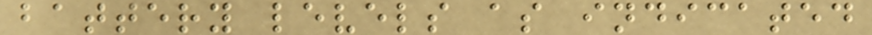battery levels as indicated
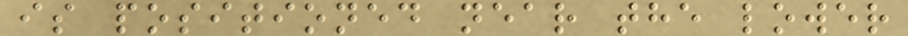is positioned near the lower
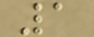1
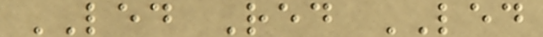LED Red LED
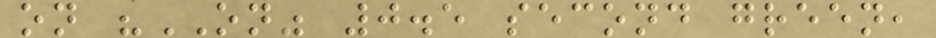on "ON" 0.5 second green,
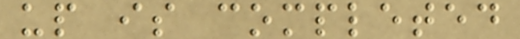up is completed
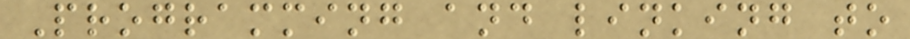Programming and linking to
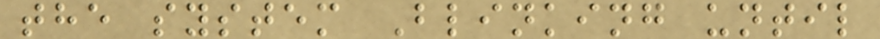the system Blinking until
